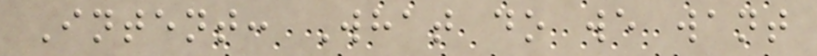Intent: What do we want
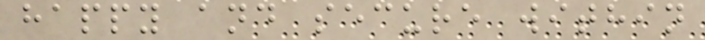happy and secure within
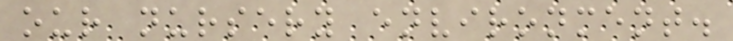our nursery environment.
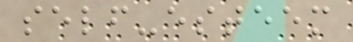self-esteem
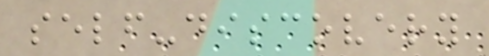self-discovery
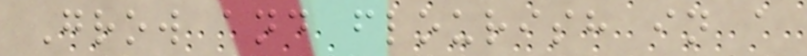Grow and flourish in a
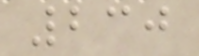230
